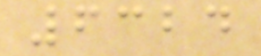6324
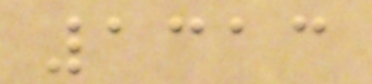1313
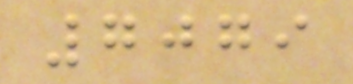7079
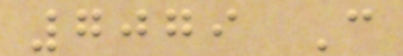7079 C
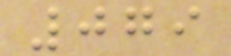079
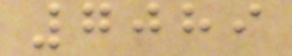7089
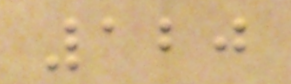120
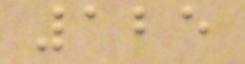125
